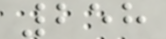258
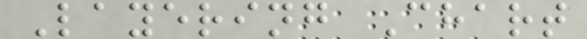Layering Chart
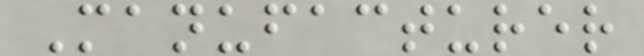Manufacturer
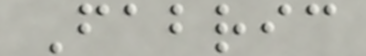Fabric
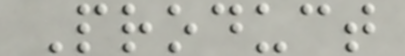Product
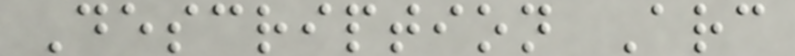Description Arc
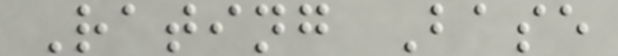Rating Base
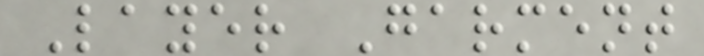Layer Garment
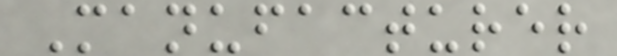Manufacturer
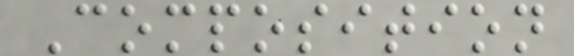Composition
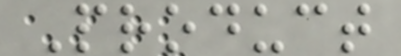Product
